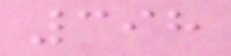398
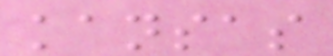kansas
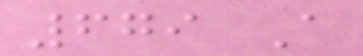679 A
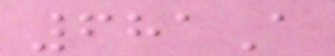681A
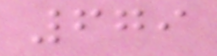679
